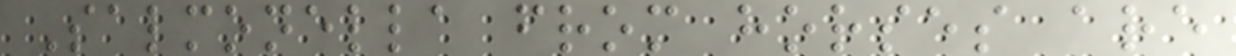Salmonella from horses are
